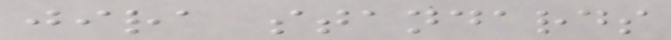jira standards
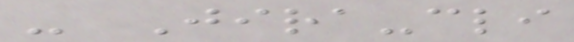- Jira-cli
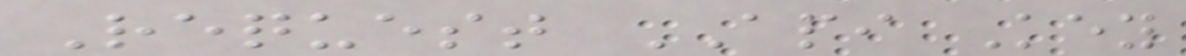Request API Key
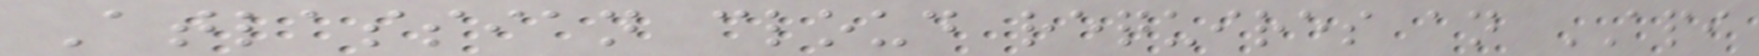Atlassian cloud requires an API
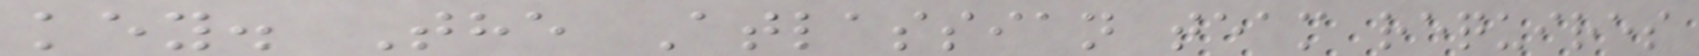key. The Atlassian team requires
